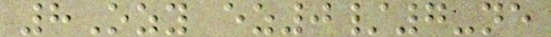8Ozy ez0/7-ne
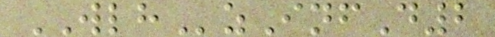WLHzInfD2
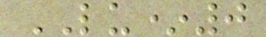LU*0
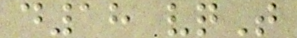d18 vqT
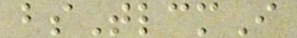bsTlcmI
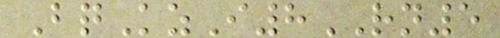BqKzI8RN5
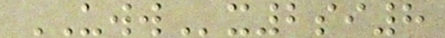UWWx2si8
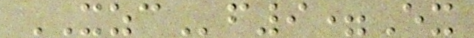XZCf9=Ex
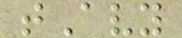tAvy
